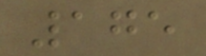175
